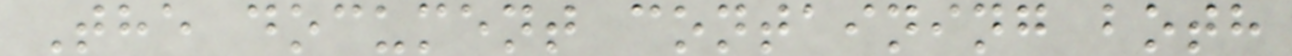The document containing both
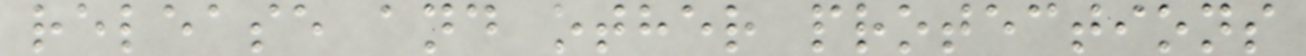release and other protections
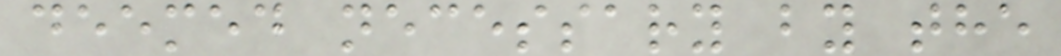deemed necessary by the
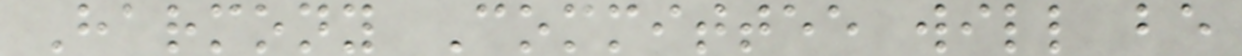Harmony Committee will be
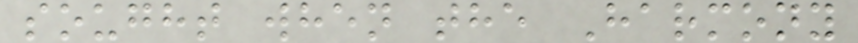sought when the Harmony
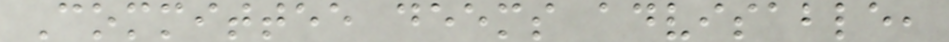Committee deems advisable,
